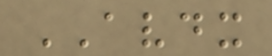AVDX
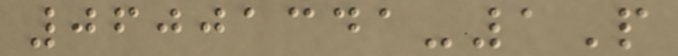06001341-1P
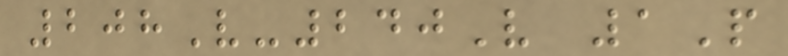208V-240V 1P
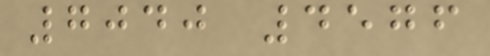7040 4576
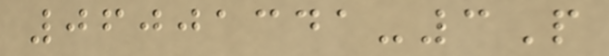06001341-3P
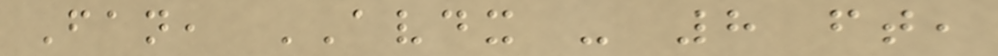Fan, AVDX - 8 ft,
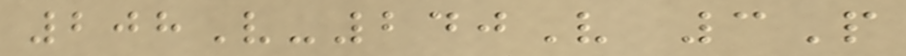208V-240V 3P
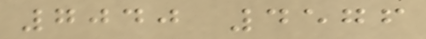7040 4576
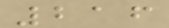216
